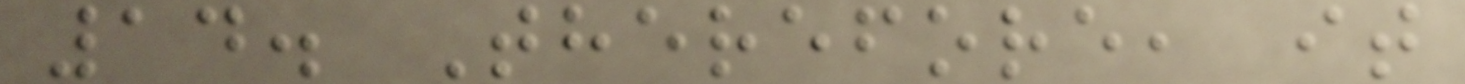14. Therefore, it
